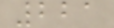221
